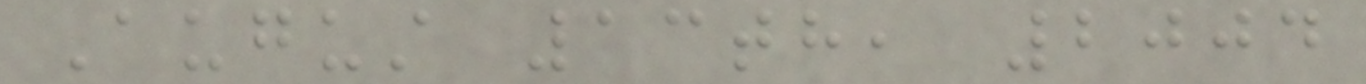August 13th, 2004
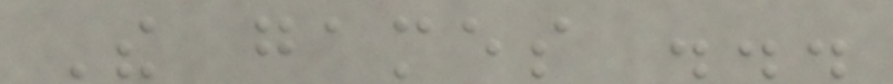The games ...
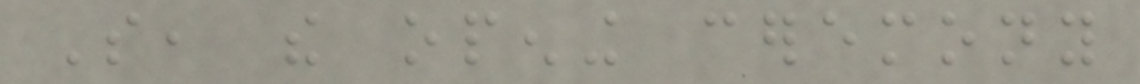So, the opening ceremony
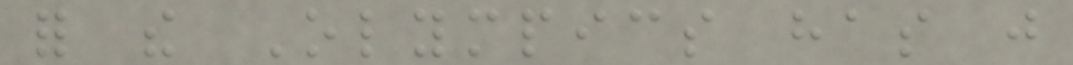for the Olympics has just
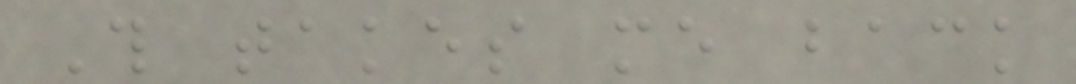This takes me back
